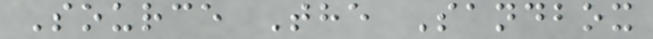Source The Sandbox
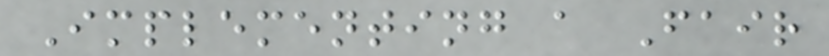Implementing a Fair
